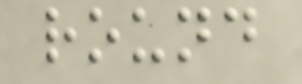round
